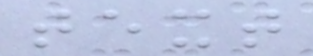text
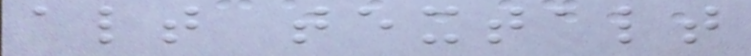alt textalt
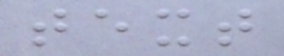text
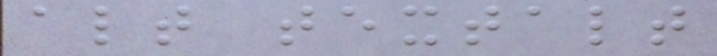alt textalt
